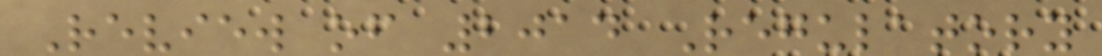Review of 2014 Regulatory
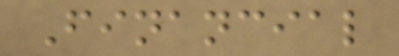Financial
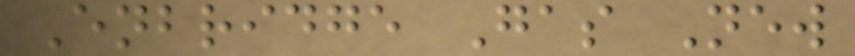Enbridge Gas New
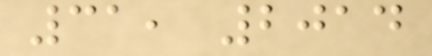31, 2014
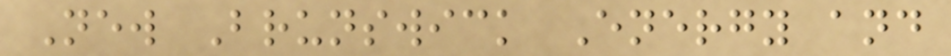New Brunswick Energy and
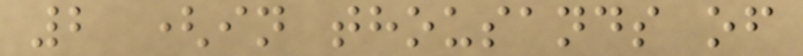2 (in thousands of
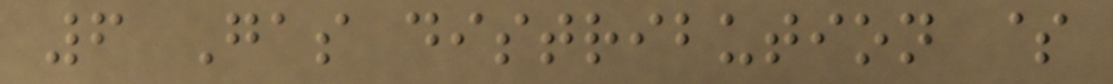6 Gas distribution $
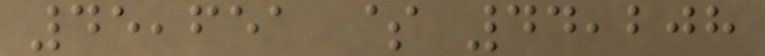45,651 $ 44,208
